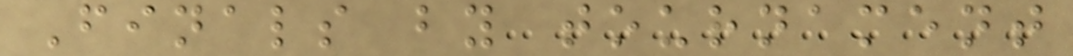Finals by tournament
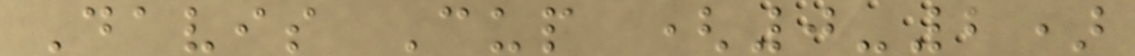Davis Cup (0-2)
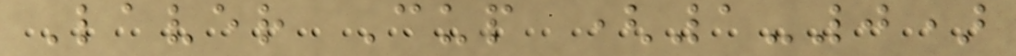Laver Cup (1-0)
